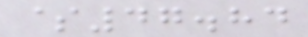$47.84
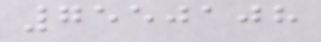7550108
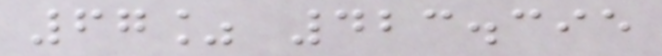67% 423.395
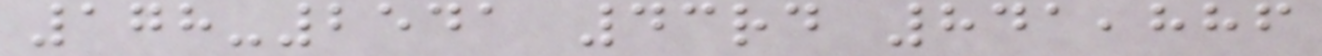178-2541 43rd 841,886
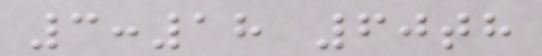3:18 60th
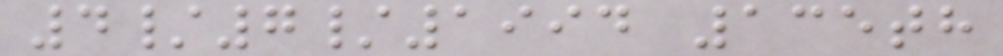4/7/1994 135th
